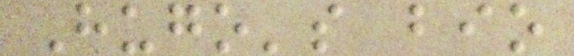Hugo's bio
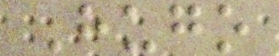Hugo
